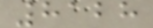8128
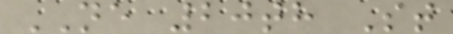NE 20th St
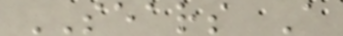SEARS A
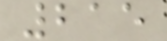215
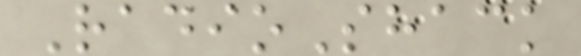RadioShack
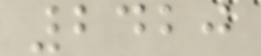2420
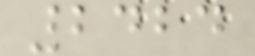2424
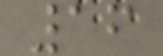16
